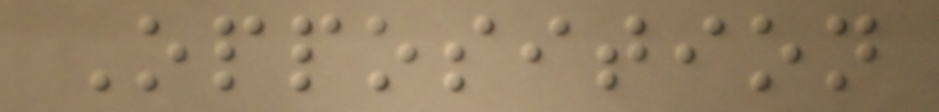Opposition
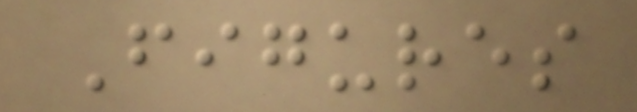Figures
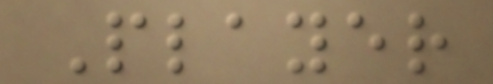Player
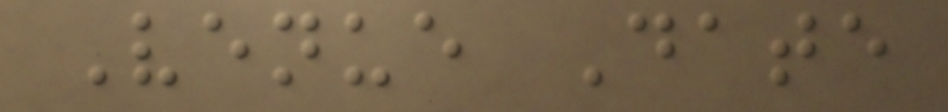Venue Date
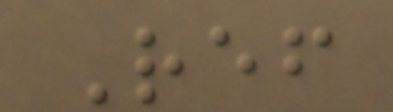Ref
